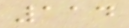114
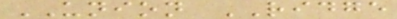UNION RIDGE
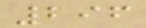296
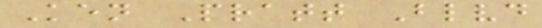Ken Pratt Blvd
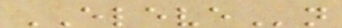ELEVEn
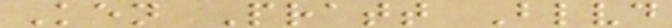Ken Pratt Blvd
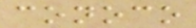conoco
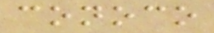conoco
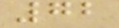72
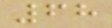68
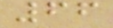66
